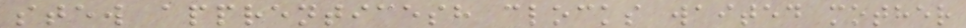stew apprenticesh clocks waited mother
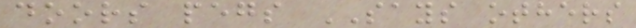doors pegs SAYS others
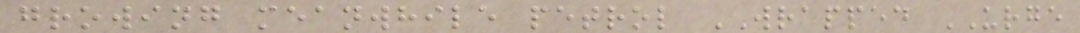growing meanwhile petrol WRAPPED URGE
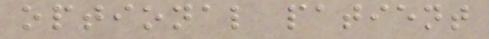optional patient
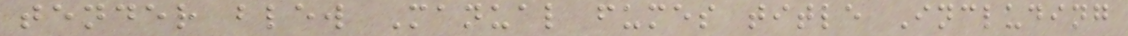tender blew Manual fumes title Including
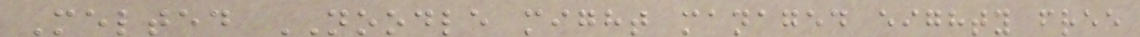Melted NOODLE might managed eighty free
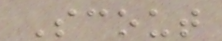Scout
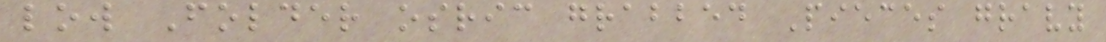low Folder osric grabbed Pieces gravy
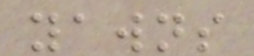yawns
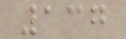137
